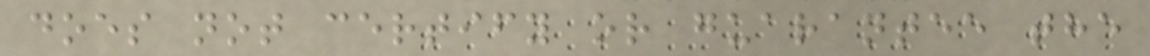does not certify or guarantee the
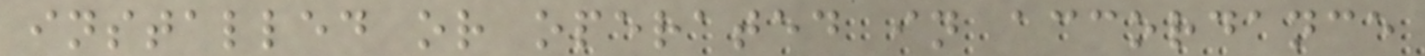installed or operated in accordance
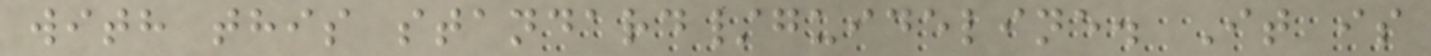with this standard/guideline. It is
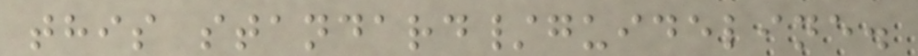this standard/guideline.
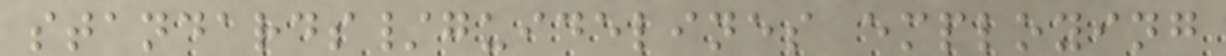standards/guidelines employing
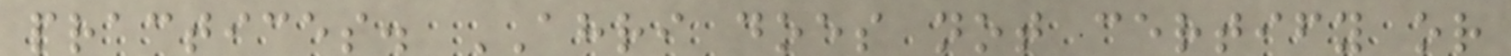practices. AHRI does not certify or
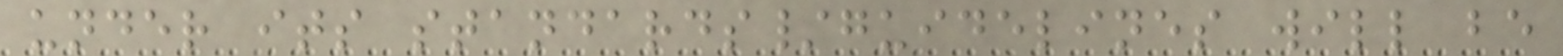under its standards/guidelines will be
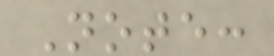Note:
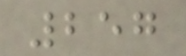257
